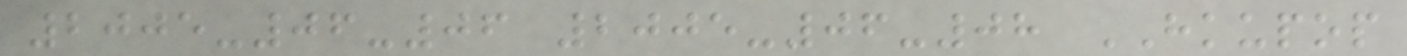2005-06-06 2005-06-08 HKUPOP
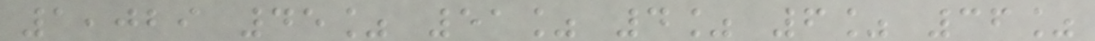1,029 45% 51% 4% 6% 36%
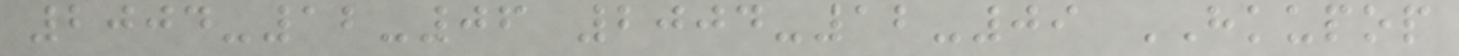2004-12-06 2004-12-09 HKUPOP
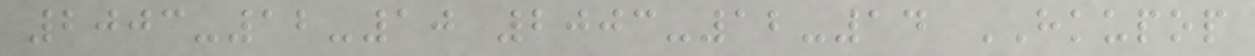2003-12-10 2003-12-14 HKUPOP
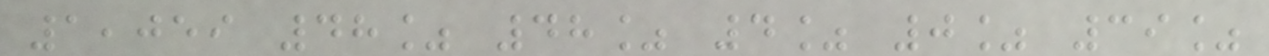1,059 48% 48% 4% 0% 39%
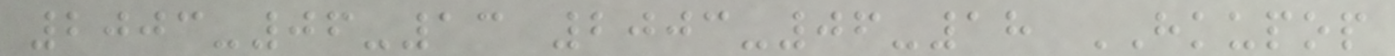2003-06-13 2003-06-18 HKUPOP
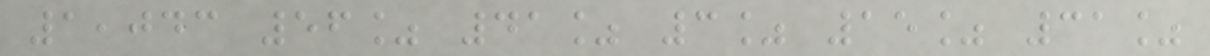1,043 56% 41% 3% 15% 31%
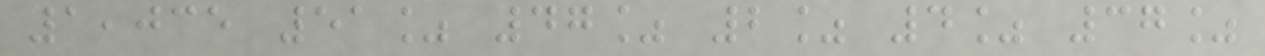1,035 51% 47% 2% 4% 37%
